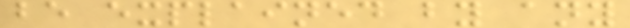be explained by any
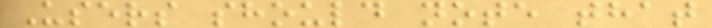Users should note that
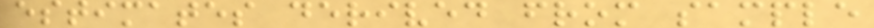estimates derived from sample
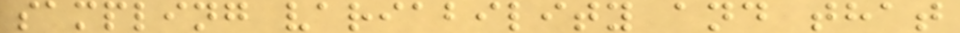sampling variability and that
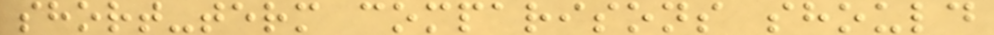short-term comparisons should
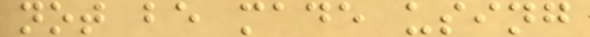not be made using
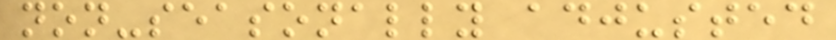non-seasonally adjusted
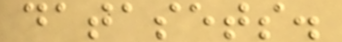datasets.
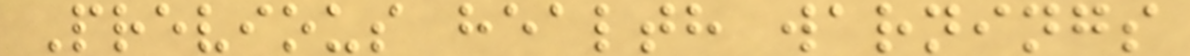Previous health warnings
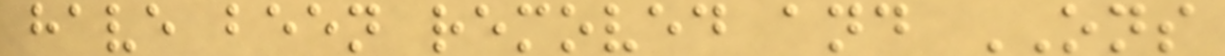have been removed and ONS
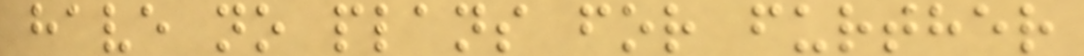have no plans for further
